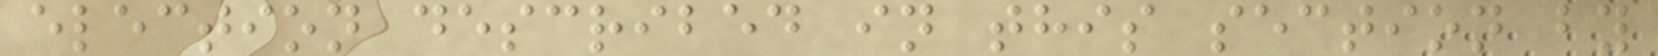election described in this section by
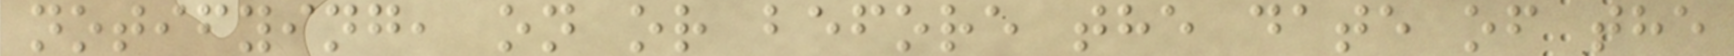notifying, on or before the date of the
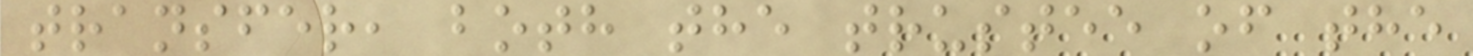transfer, both the trustee of the
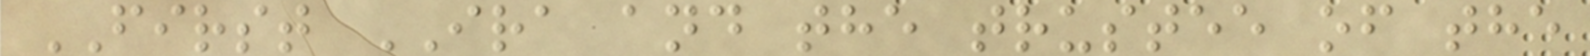FIRST IRA and the trustee of the
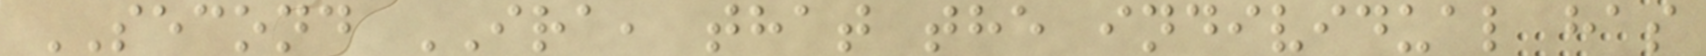SECOND IRA, that the individual has
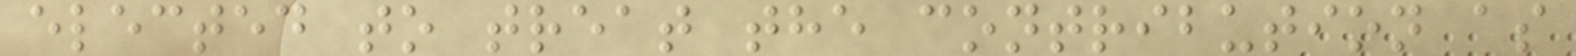elected to treat the contribution as
